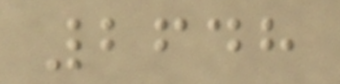2648
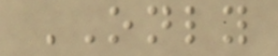ONLY
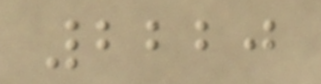2220
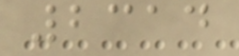2314
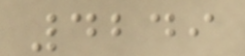4249
